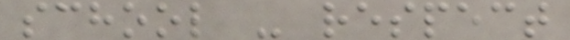school - respect
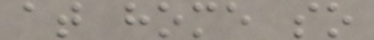at home so
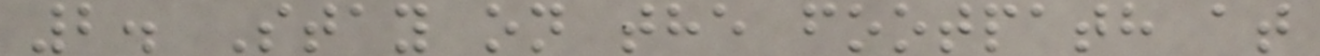2. Stay on the footpath at
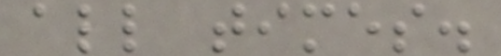all times.
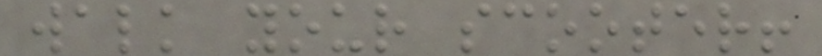walk your scooter!
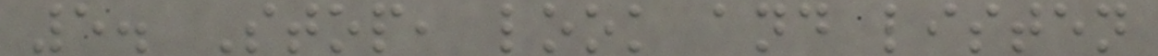5. Stop, look and listen
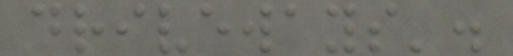driveways'.
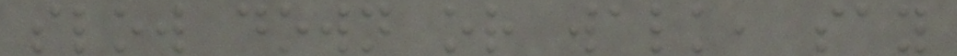slow down or walk, say
